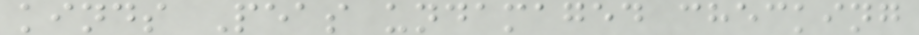kinds Peas undamaged checking
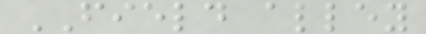FIELD alley
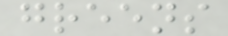greens
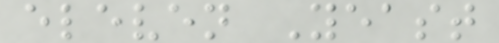eleven Yeast
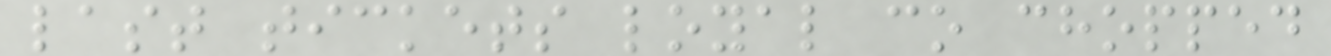last tickets loyal co chopped
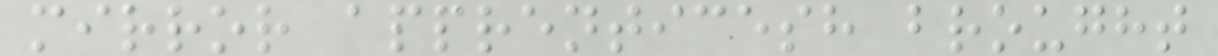mirror apprenticesh brought
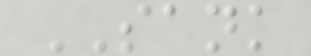SANK
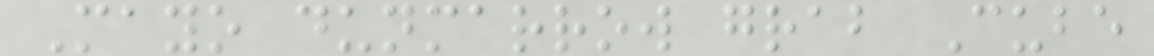Mayo dunmarrow grab Cube
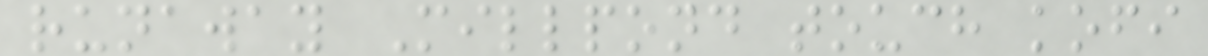runaway Millpond touch kofi
